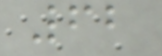62
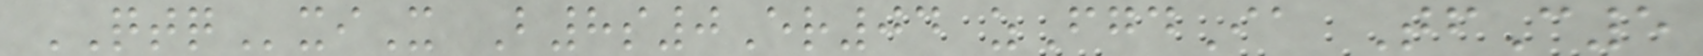QTQxiX B8s0Er04 zFgdIa TfC5
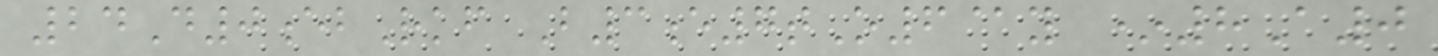24D0ebRkf B3e7tO6@y *8A0
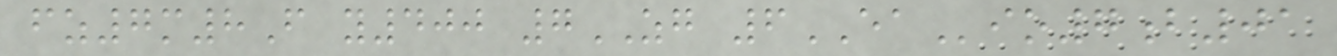fz7m8F y400 7ZG 6EAio7b01
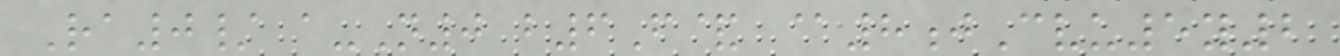Ra0/ a-N0 b6F& @8jCvu5y2
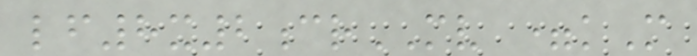lf8x2crMV =kM
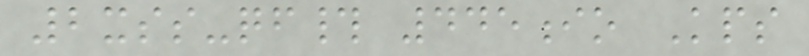2xss-qf# 445io Kps
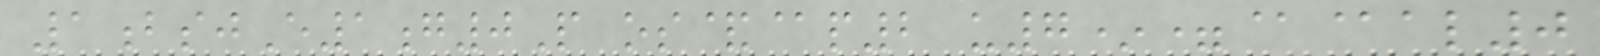1bsjE1g0P os&@p2 u7*=@@al0
